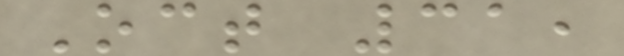Oct 31,
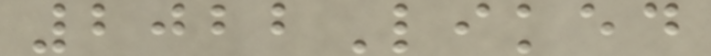2022Liked
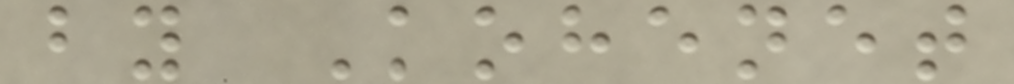by Kohenet
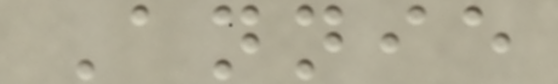Annie
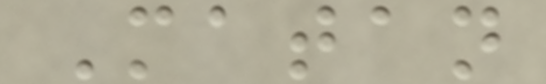Matan
